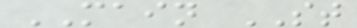MAIN ST
